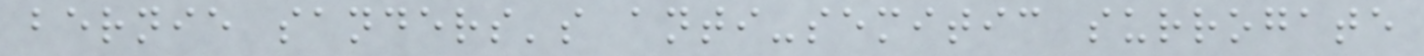bernie sanders's anti-semitic surrogate
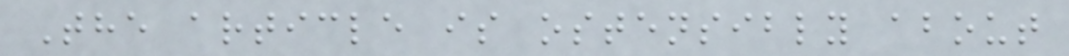The article is ostensibly about
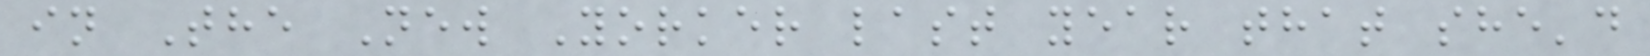in The New Yorker last year that she'd
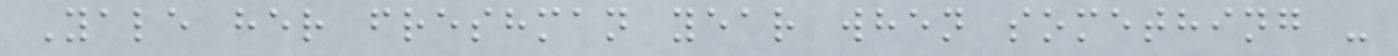Yale her freshman year when something -
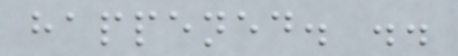happened. ..
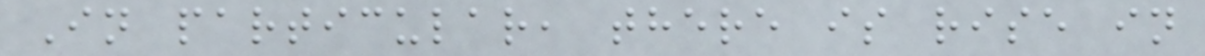In particular, there is rise in
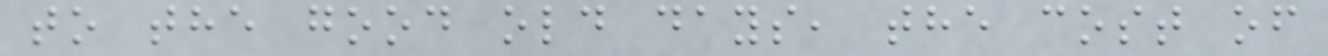to the good old days, the cost of
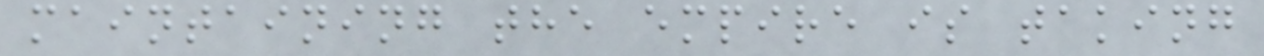maintaining the empire is taking
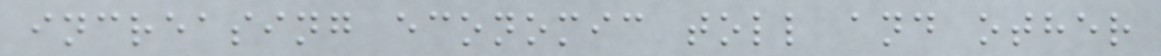increasing economic toll and other
